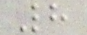8
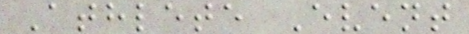Athlete Event
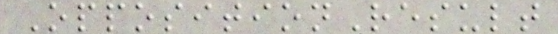OppositionResult
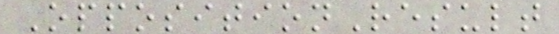OppositionResult
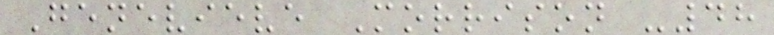Genevieve Morrison -48
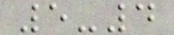5-4
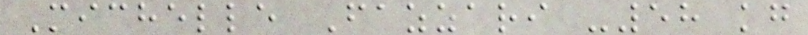Michelle Fazzari -58 kg
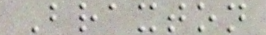Braxton
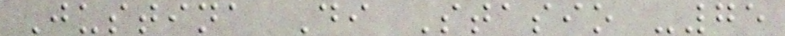Justina Di Stasio -75
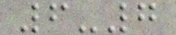6-7
